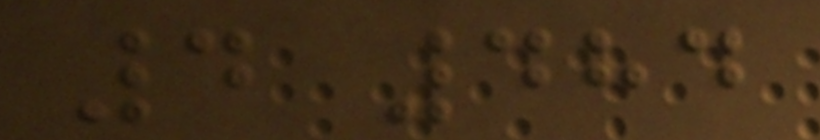4 484
